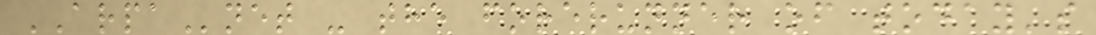ARPAnet - the forerunner of today's
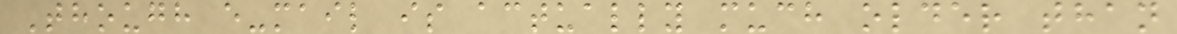Though e-mail is actually much older than
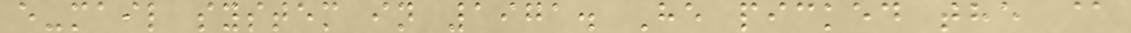e-mail system in 1971. He picked the @
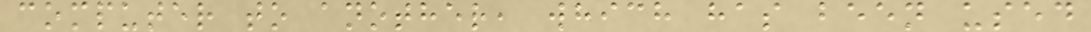computer to another, which has been used
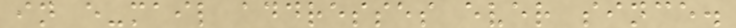in e-mail addresses ever since.
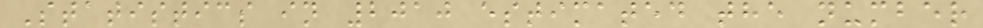Statistics in 2010 estimated the number
